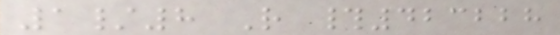1/8 R #423228
